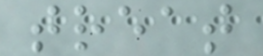treat
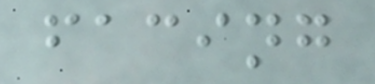facing
